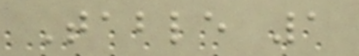Table 1
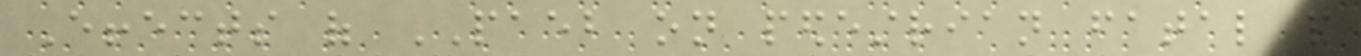Effects of PAEB on pedestrian fatal and
